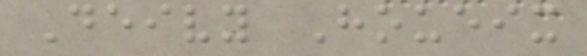Deivy Houeix
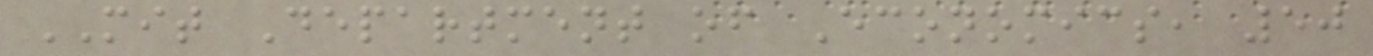MIT Department of Economics, 50
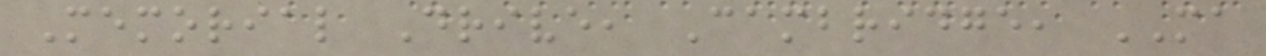Memorial Drive, Cambridge, MA
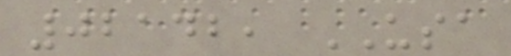02142, USA
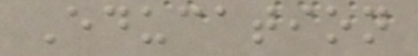Education
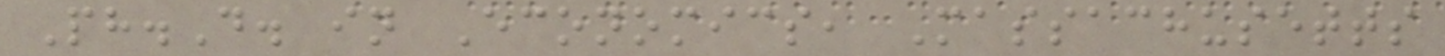Ph.D. in Economics, Massachusetts
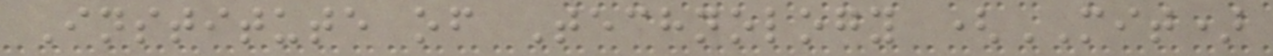Institute of Technology (MIT)
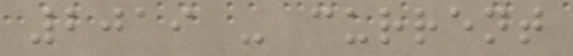2019 - current
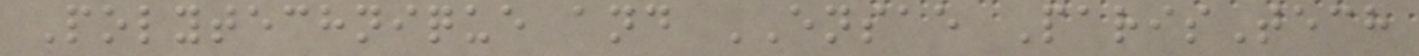Polytechnique and ENSAE ParisTech
